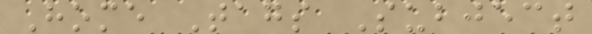Home Tags Subject
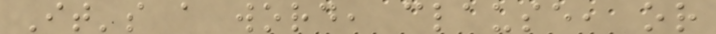It's a word, clause, or
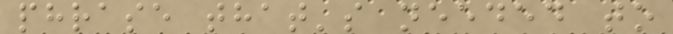phrase that's needed to
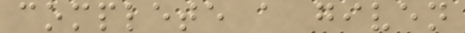complete a given
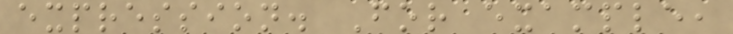expression. For example,
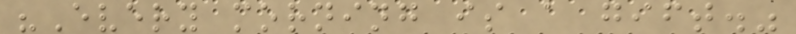"Every morning is a gift."
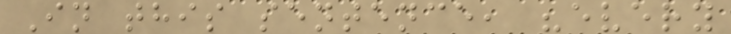In this sentence, "every
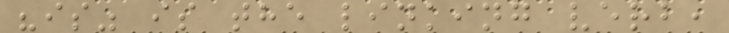"is" is the linking verb,
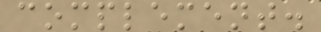complement.
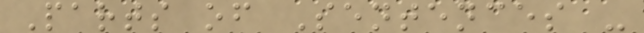Parts of Sentences -
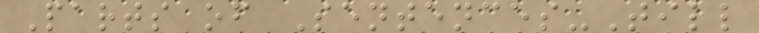Parts of Sentences-Till
